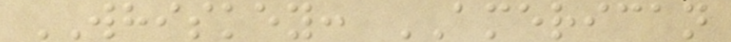WHISKEY: AMERICAN
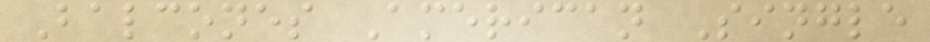Balcones American Single
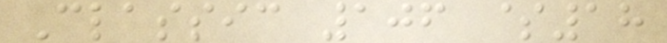Classic 106 $18
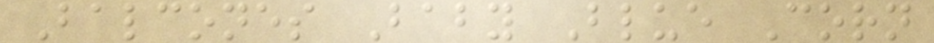Balcones Baby Blue Corn
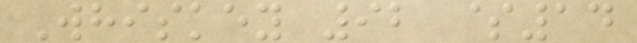Whiskey 92 $14
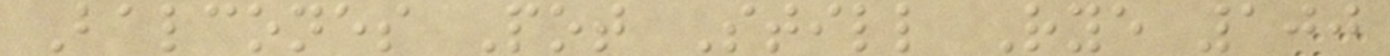Balcones Pot Still Rye 100
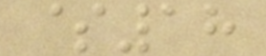$18
